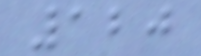120
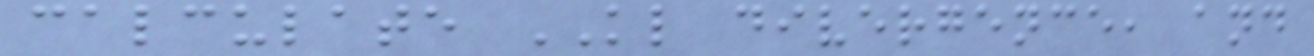calculate KL divergence, and
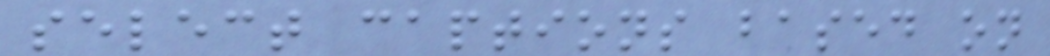select captions based on
